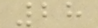28
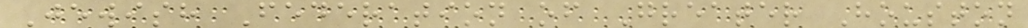Jewish Federation of Greater Houston
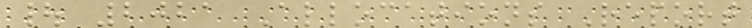| 2021 Allocations Report
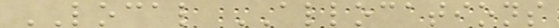LOCAL ALLOCATIONS
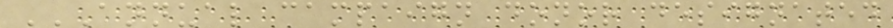ANNUAL CAMPAIGN DONOR DESIGNATED
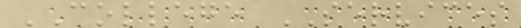COLLEGE SERVICES
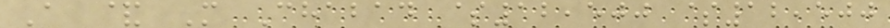A & M Chabad $12,500 $12,500
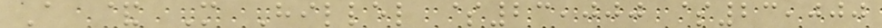A & M Hillel $23,000 $23,000
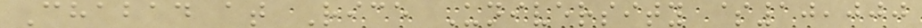Chabad at Rice University $10,000
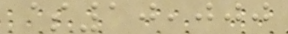$10,000
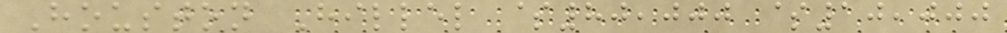Houston Hillel $80,000 $10,000
